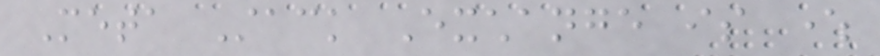Meta Stack Exchange is where
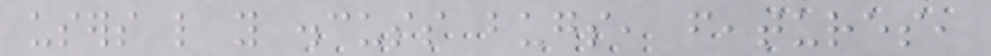users like you discuss bugs, features,
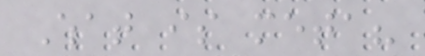What is meta?
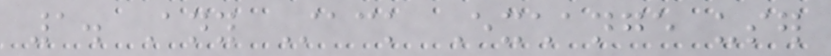1. Any Stack Exchange user
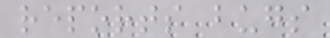reports bugs
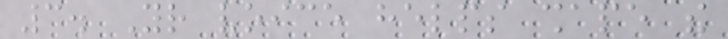3. Your voice helps shape the
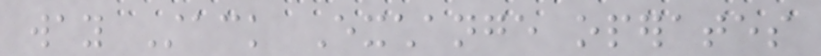way Stack Exchange operates
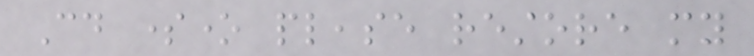Could someone please restore my
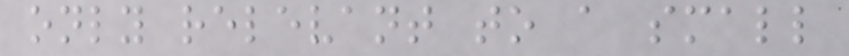only relevant to a small
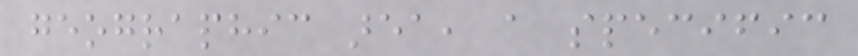geographic area, a specific
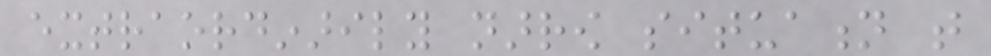extraordinarily narrow situation that
